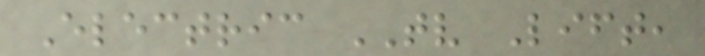Electric TV Lift,
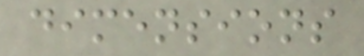dimensions
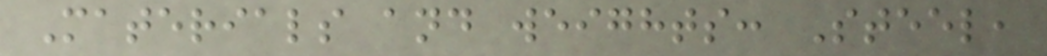Materials and weights: Steel,
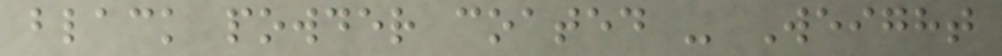black powder coated - Weight
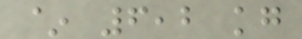~ 6,2 kg
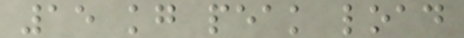15 kg peak load
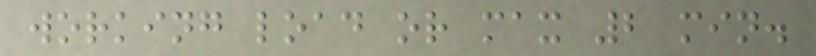working load or max 2 min.
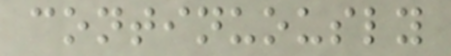continuously
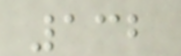132
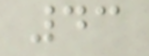43
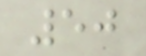50
